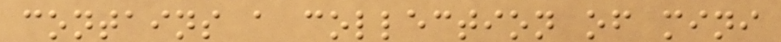contains a collection of mini
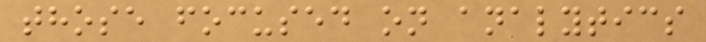those focused on analytics
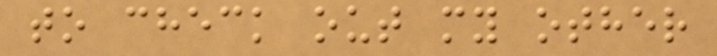to check out my other
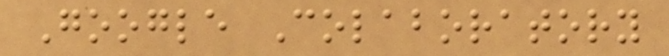Google Colaboratory
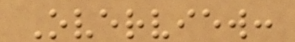Overview:
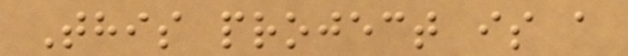This project is a
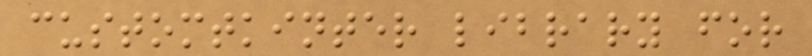customtkinter library for
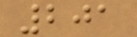201
